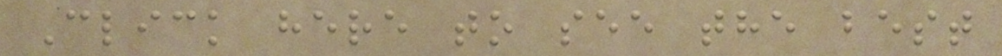Click here to see the best
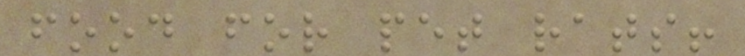food for pet rats!
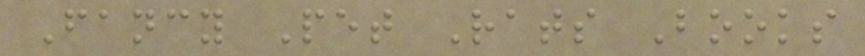Fancy Pet Rats Books
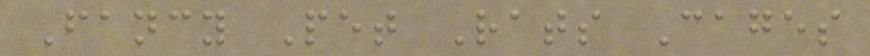Fancy Pet Rats Cages
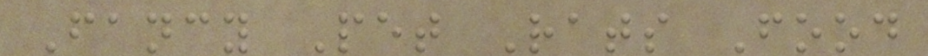Fancy Pet Rats Food
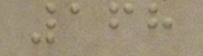168
